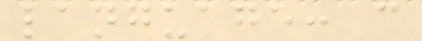language: c
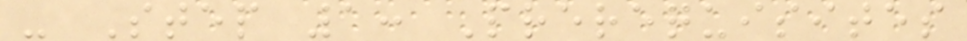- Step 1: Prerequisites
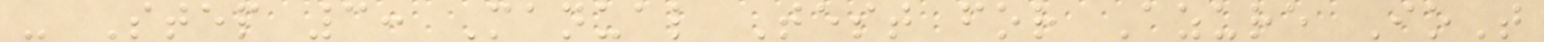- Step 3: Manual Test for Azure IoT
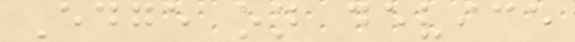Edge on device
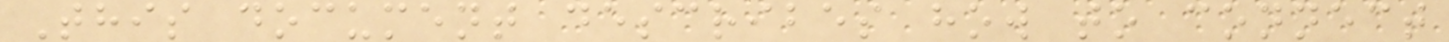This document describes how to connect
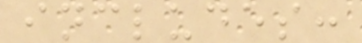includes:
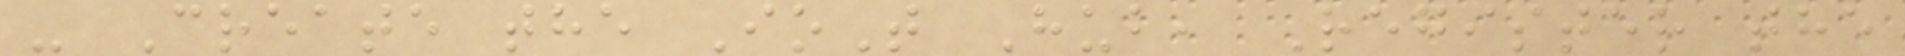- Create the IoT Hub, Register the
